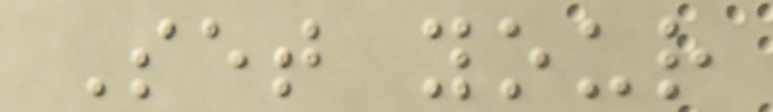Set your
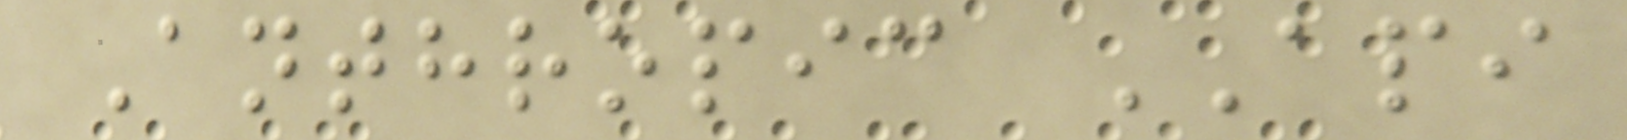Anthropic API
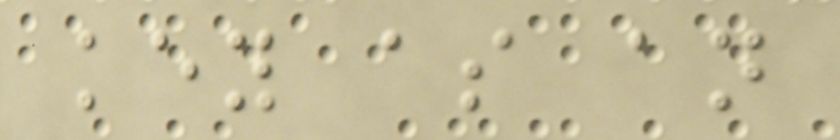key as an
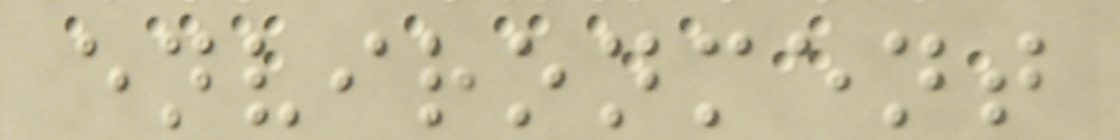environment
